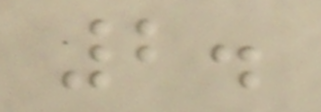2.
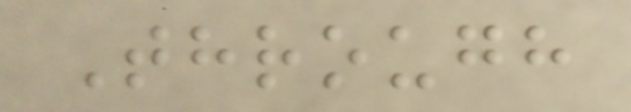Through
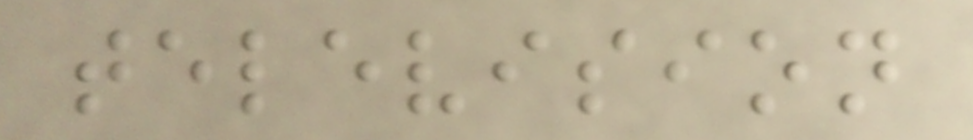television
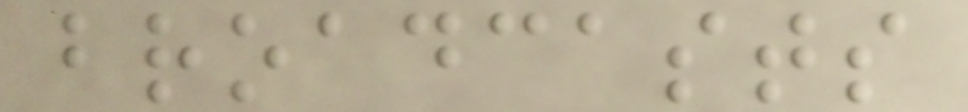broadcasts
